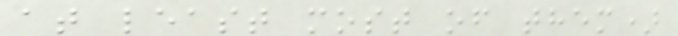at least most of them)
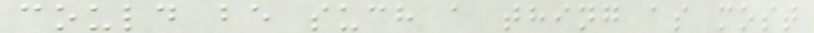could be such a thing as most
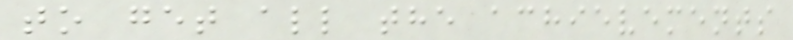to get all the achievements
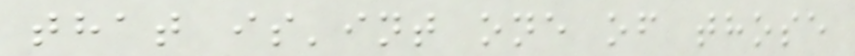that is'int one of those
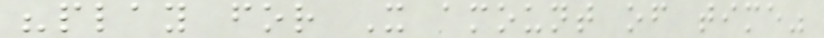"play for X amount of time"
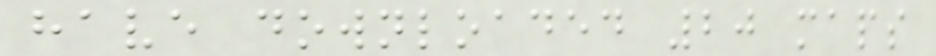have downloaded 20 maps
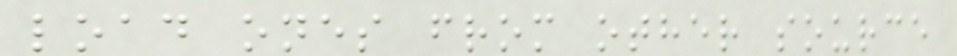load ones from other source
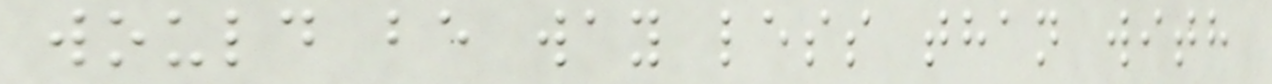would be way less than with
